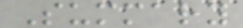Summary
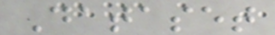Dataset
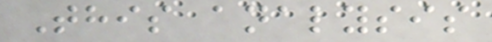This analysis
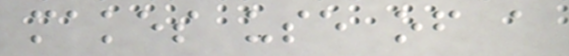makes use of a
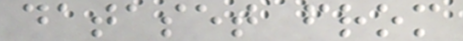dataset from
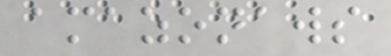amazonaws
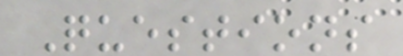Questions
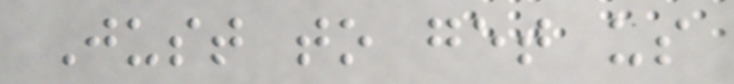Just to get us
